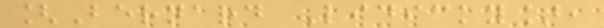[Bernard Lidicky],
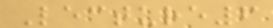Lecture6
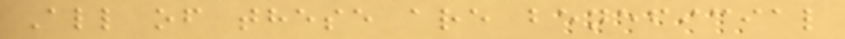All of these are beneficial
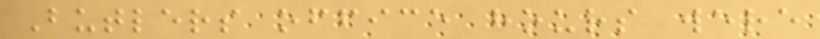Butlers office hours were
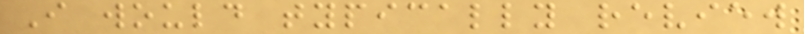I would typically review
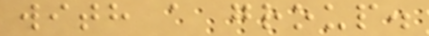with a group.
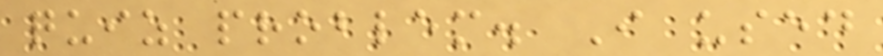quiz problem. I used
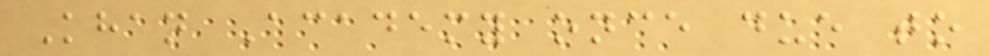Khan Academy once due to
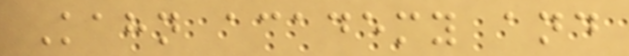Kahn academy and
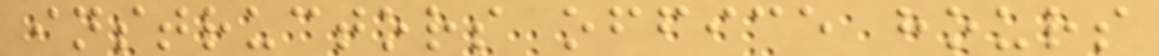instructors office hours
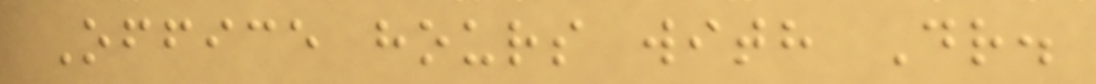Office hours with Dr.
